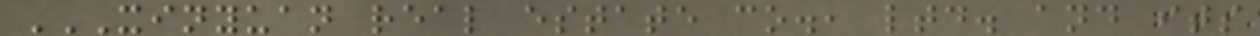XINYUAN REAL ESTATE CO., LTD. AND ITS
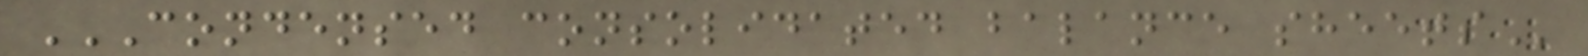CONDENSED CONSOLIDATED BALANCE SHEETS
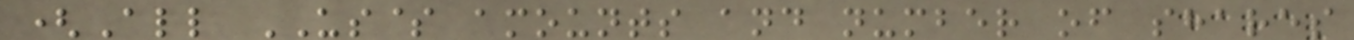(All US$ amounts and number of shares
